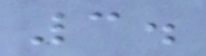3.
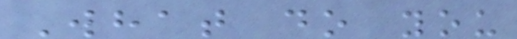What do you
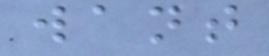want
